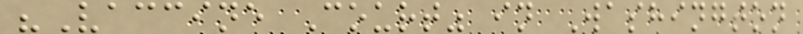"Vaccine Court" in Washington
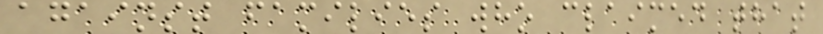against families who claimed that
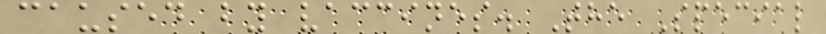caused by vaccines. The Special
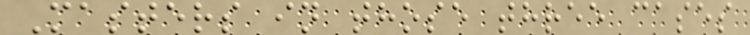Masters in those three cases
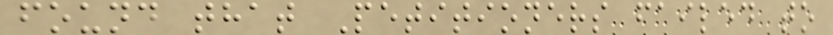found that Petitioners failed to
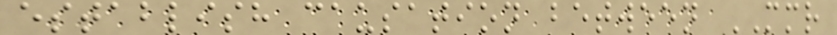establish causation between MMR
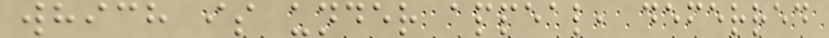which is under appeal, deferred
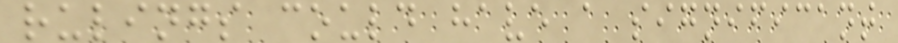rulings could have a significant
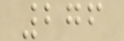276
